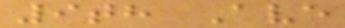9th Ave
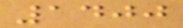1400
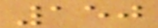150
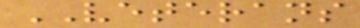VETERANS
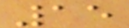15
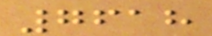7618
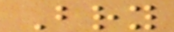Bry
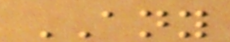ANY
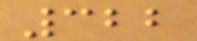322
